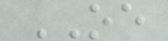OE
